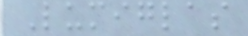Lumiglas
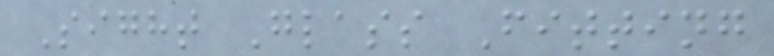Sight Glass Fitting
